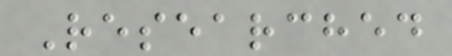Researched
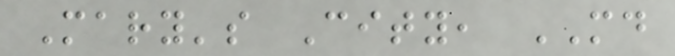Mary's City, MD
